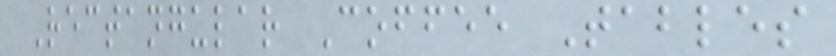Rectangular Coffee Tables
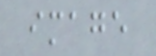image
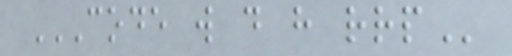CODE W D H RRP
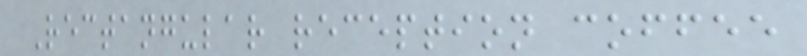Rectangular reception coffee
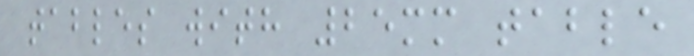tables with 25mm table
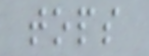tops
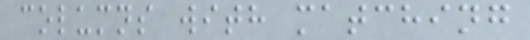columns with matching
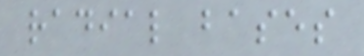radial bases
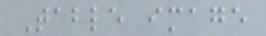Table image
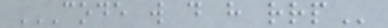CODE W D H RRP
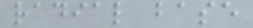radial base
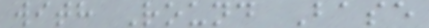with Round Base
